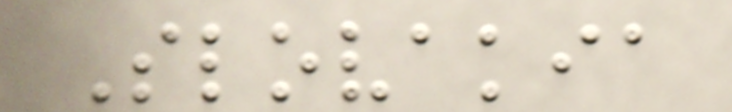Slovakia
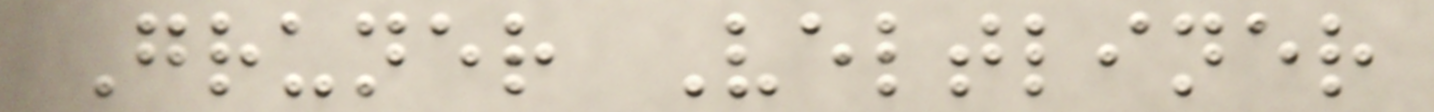Gruner Veltliner
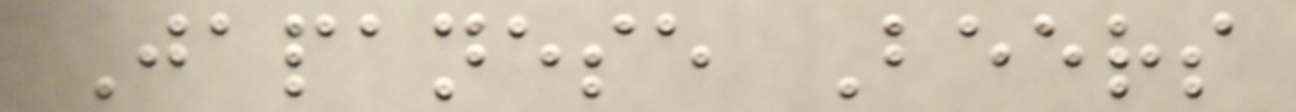Japanese Beers
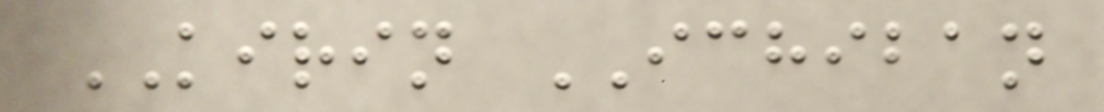KIRIN ICHIBAN
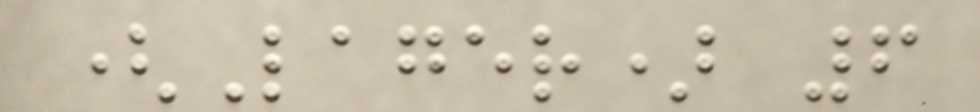(Lager) 6
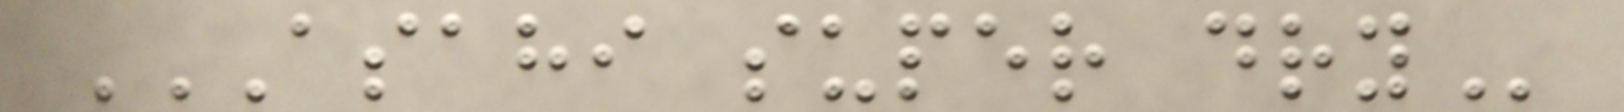ASAHI SUPER DRY
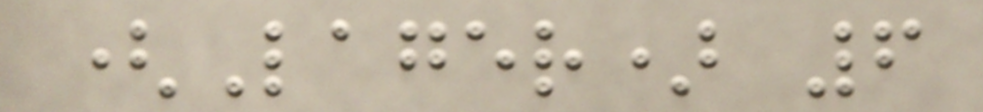(Lager) 6
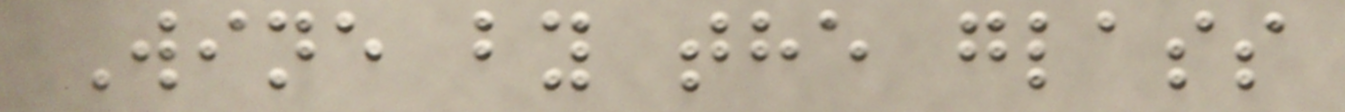Wine by the glass
